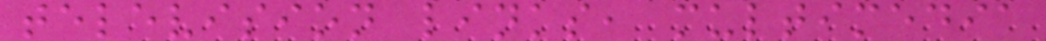television links, multimedia
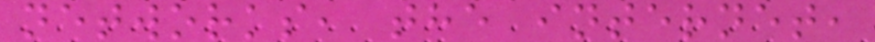networks, the internet,
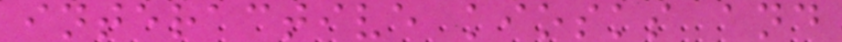interactive kiosks and
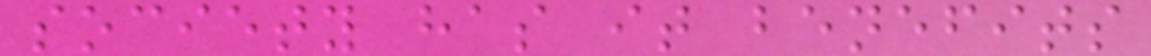society has it benefits
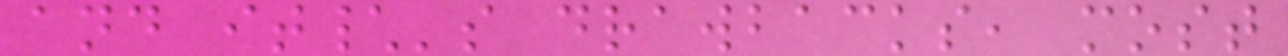and it\'s drawbacks, most
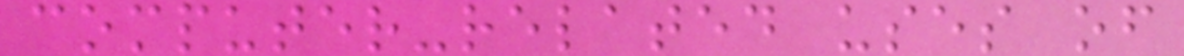computer-related uses of
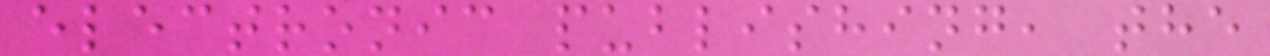electronic publishing, the
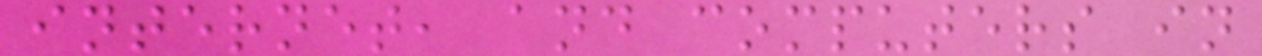internet, and computers in
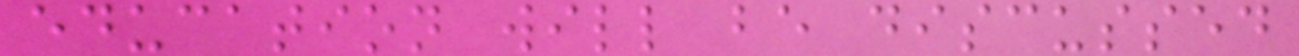education will be discussed
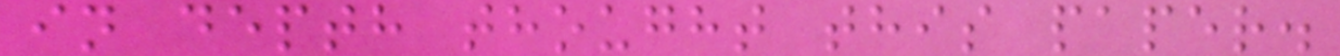in depth thought this paper.
